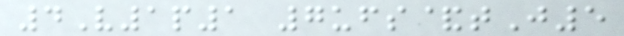4V1p1 7ufs&tJ5
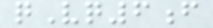qVq6f
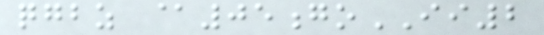qgbz @05goII2
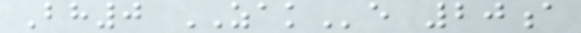Bh0 ZAKe 20a
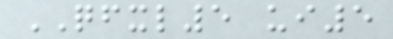QFXL5 ui5
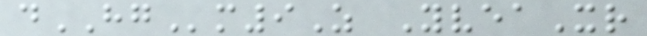dHGm9Z YveaXr
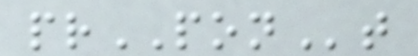prPONt
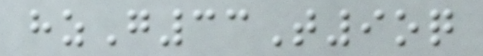hzG33T9oq
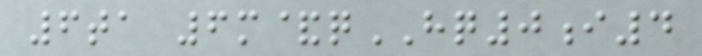6ta 6m&qHQ0i4
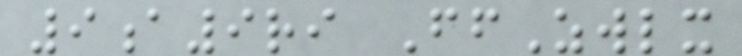9a9ri FfZwlx
